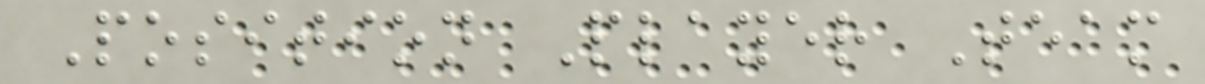Position Player Team
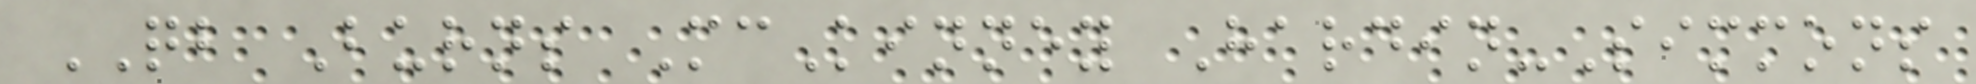QB Burns McKinney Hardin-Simmons
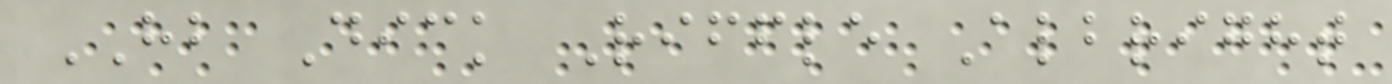HB Dick Riffle Albright
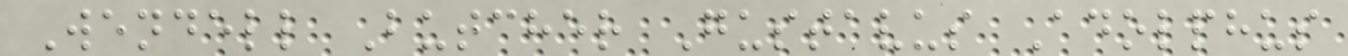Wendell Butcher Gustavus Adolphus
